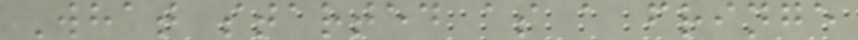What started as a fringe
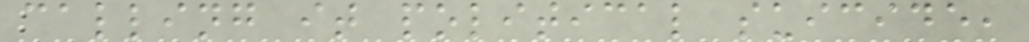calling it political suicide,
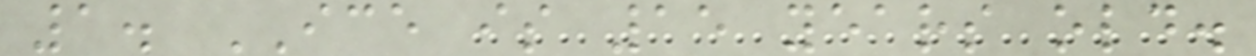1. ICE is 15 years old.
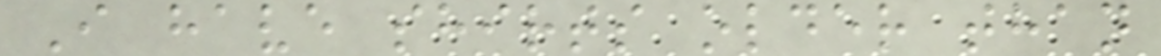I have shirts older than
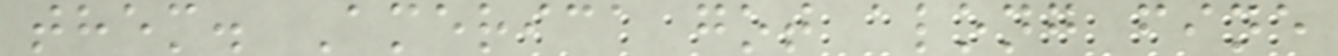them. America got along fine
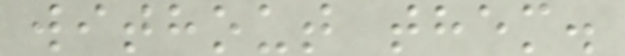without them.
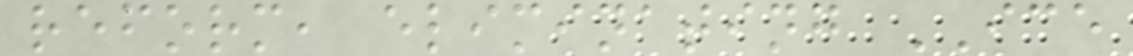reform, eliminating ICE
